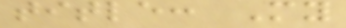title: My
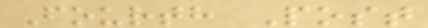Fourth Post
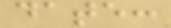date:
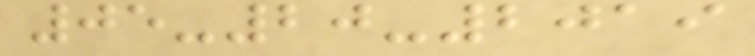05-20-2019
